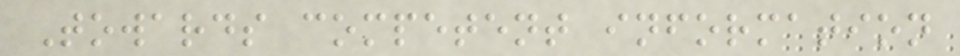Towards competent information
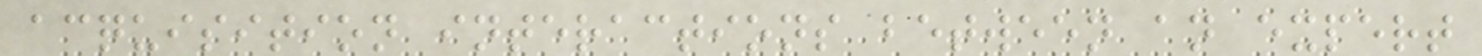acquisition interactions between an expert
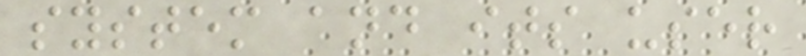system and its user
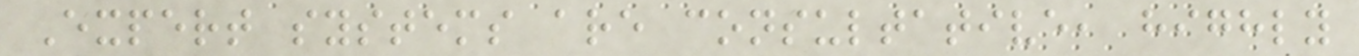Expert systems are consultative, highly
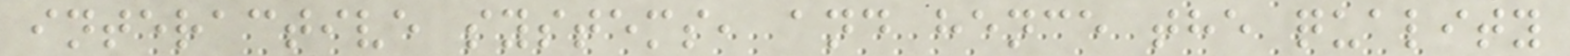interactive systems, and hence the quality
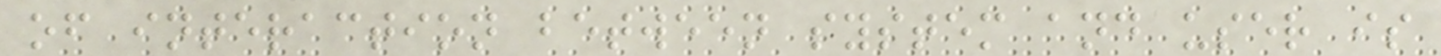of interaction between system and user is
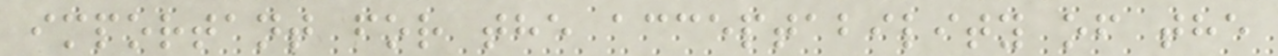important for the acceptability of the
